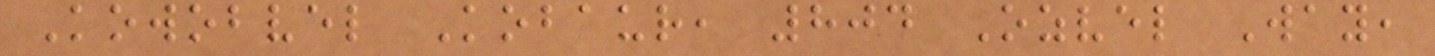Kowobvel Kobaur, 804 Ozvel Way,
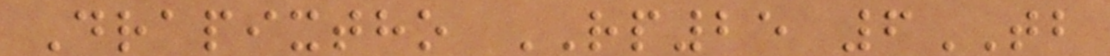Drapixtho RP25 6TB
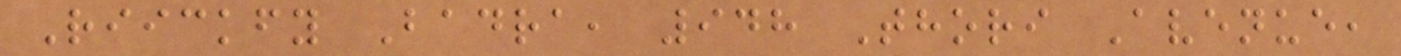Riickfy Badra, 948 Thori Avenue,
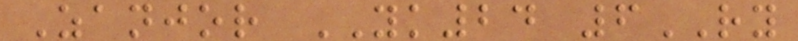Zanjor YK24 6RY
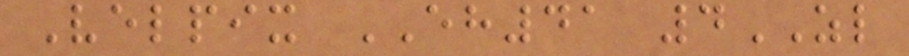Velpix EH41 4ZL
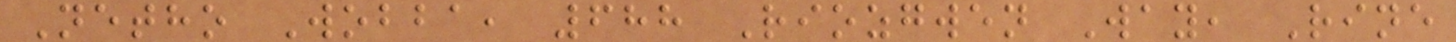Netho Wobba, 688 Riozgwen Way, Rine
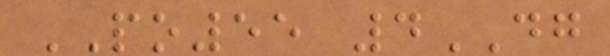PO55 4DG
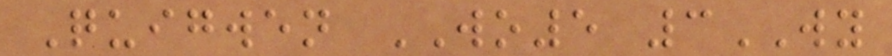Quigwen WO5 3WY
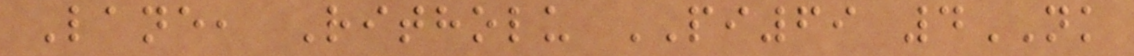Lane, Ritholu PI69 4NK
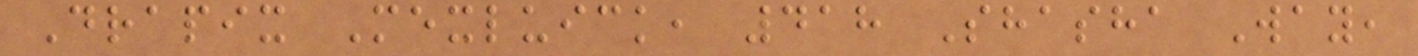Drapix Mexluick, 418 Shasha Way,
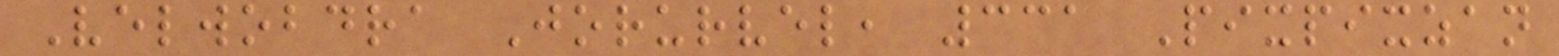Velwobdra Jorurvel, 331 Pixpixzan
